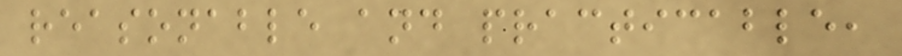reasonable and practicable,
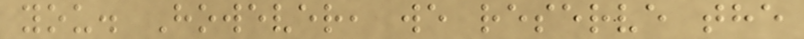you. However, we reserve the
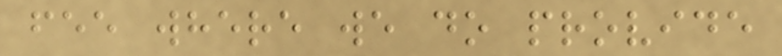fee where we do provide
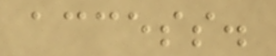access.
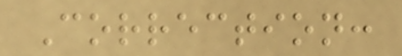Correction:
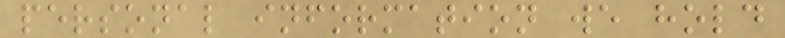personal information we hold
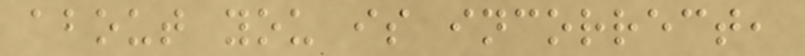about you is incorrect,
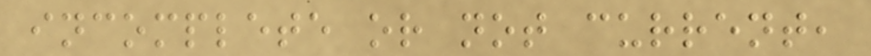incomplete or not current,
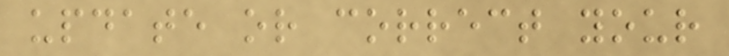update or correct your
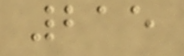215
